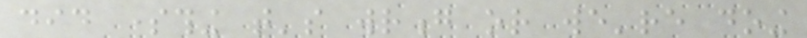did something that's wrong or we're doing
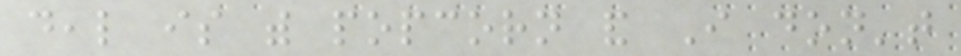deal is with popcorn and I don't
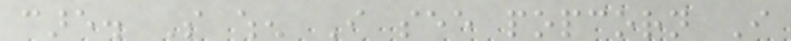care. So when I see popcorn I
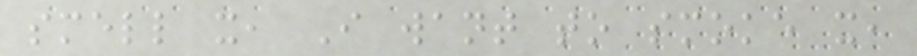smell it, I want to smoke it,
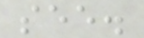see.
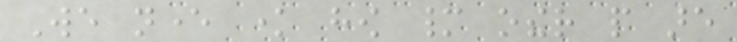We never know how many other people are
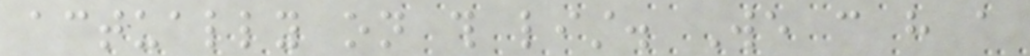actually on this list. We can have a
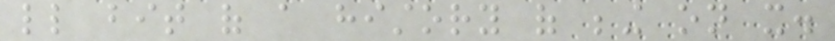little bit of a history of being on it.
